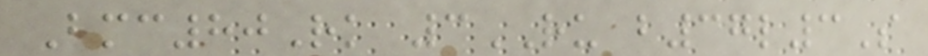Bmc80Rk 3RU b37l3S
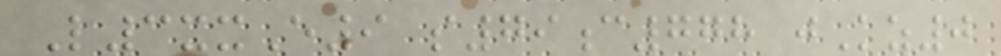L3xxE9 s79c778 jKz0
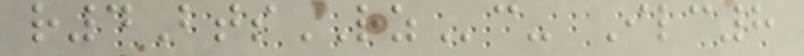r4BtsRZc- Ilc8
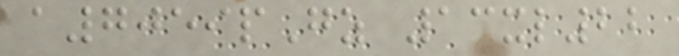a7059pGz 13xl22
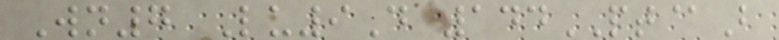Wn7 Lu9D 144PT@B
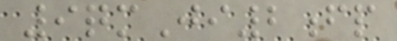9qmJi2fp
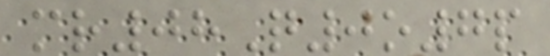mr08Q0o7p
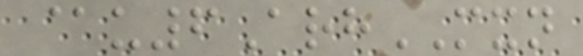@u6ArhMXN
